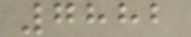7882
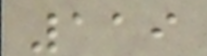119
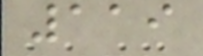119
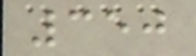350
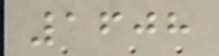1608
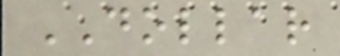DOLLAR
